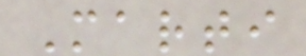Marti
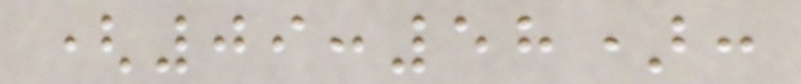(09:58):
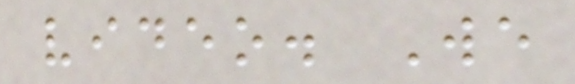video. We
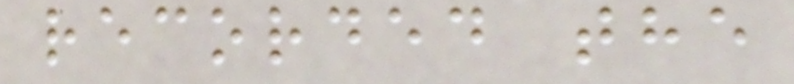recorded the
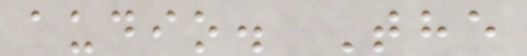audio. The
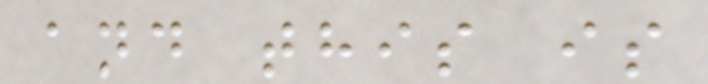and this is
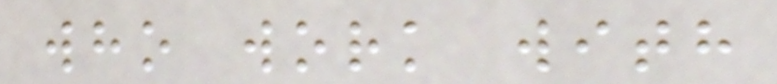who work with
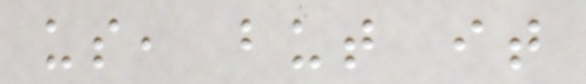us, but it
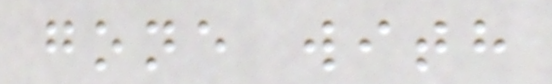gone with
